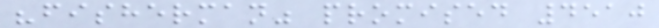"fisherman" promised 4510
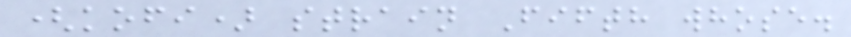(kofi) strain Fifth whose.
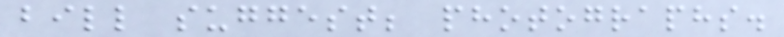bill suggest; photographs.
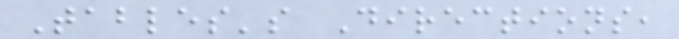Tables's Directions,
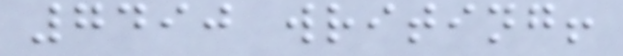7490 writing!
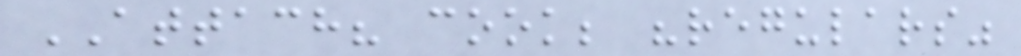ATTACH? cook; "regulars"
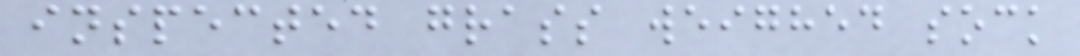inspected grass weighed sock
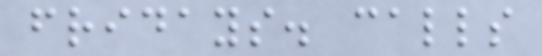fridays. calls
